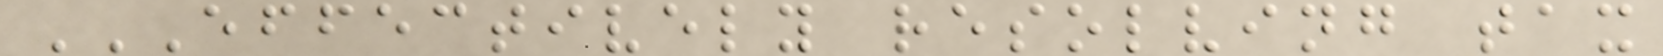EFFECTIVELY RESOLVING TAX
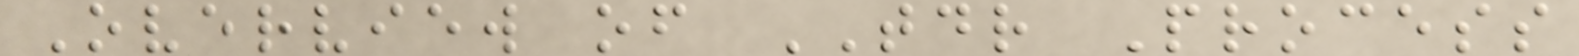Overview of TDR Process
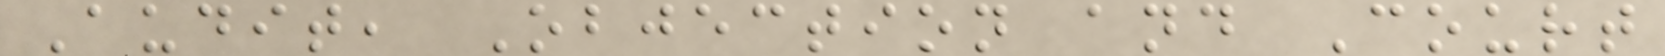Audit, Objection and Court
